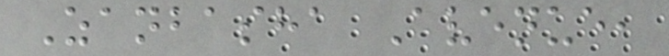Zanbasha Avenue,
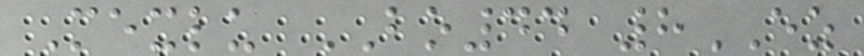Mexlu BO44 8EZ
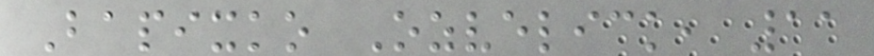Bapixko Ozvelick, 11
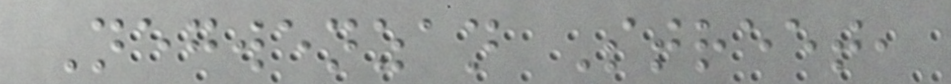Negwenzan Street,
